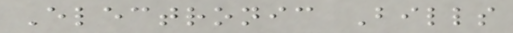Electronic Bills
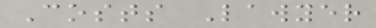Costs Lawyer
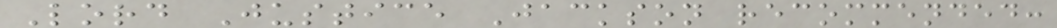Lord Justice Jackson recommended:
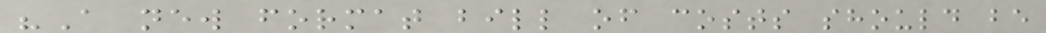"A new format bill of costs should be
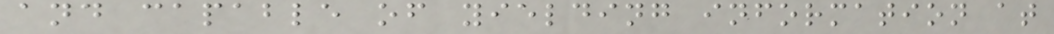and capable of yielding information at
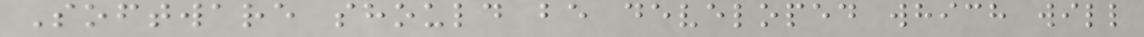Software should be developed which will
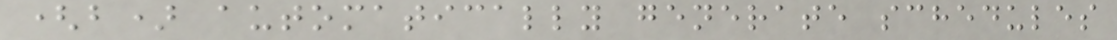(b) automatically generate schedules
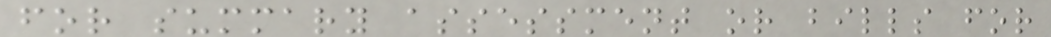for summary assessment or bills for
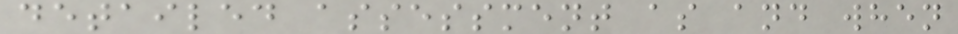detailed assessment as and when
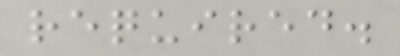required.
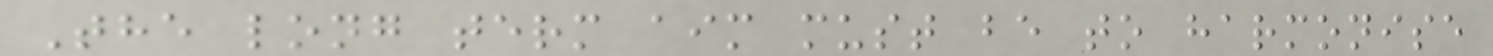The long term aim must be to harmonise
